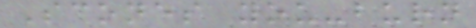Scones you-burn
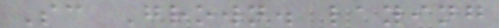Sc Grown. laying
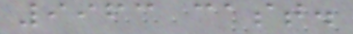9963 cast.
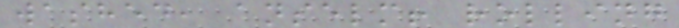washed, anselm! rolling
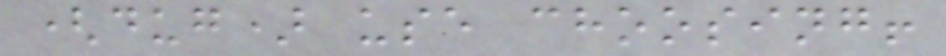(dug) use choosing!
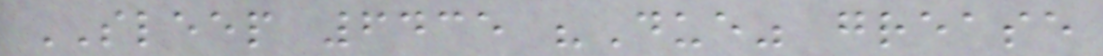SLEEP 6435 "Due" grease
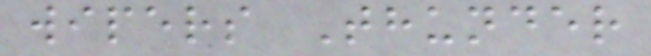wipers Thunder
